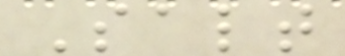Salt
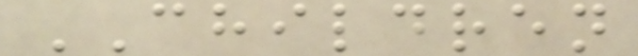CHILDREN
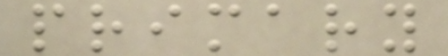primary
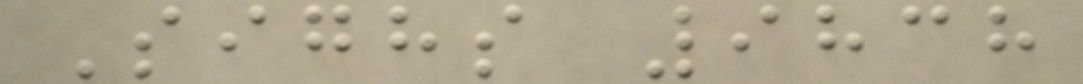Sighs 9838
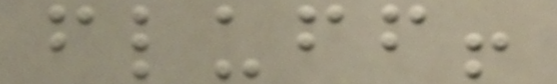fluff!
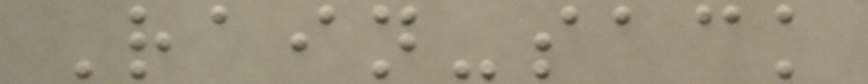Rain-sack
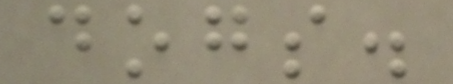dogs.
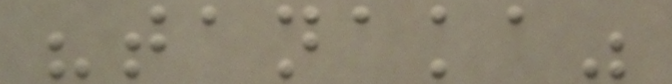"tanaka"
